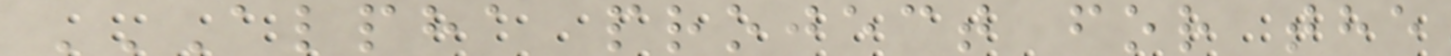ALPHA PROJECT FOR THE
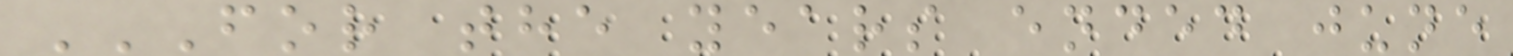FOR THE YEARS ENDED JUNE
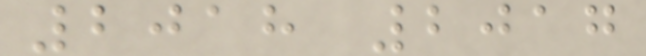2018 2017
